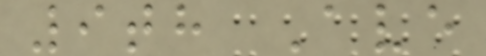9th Ave
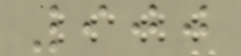900
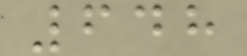648
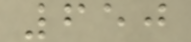650
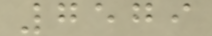7579
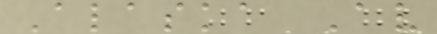Alaska Av
